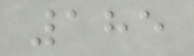185
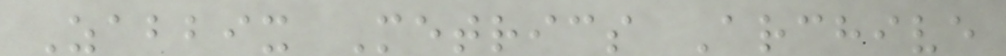Zabbix Metrics Archive
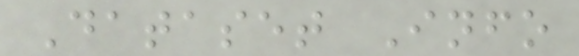Dataset Info
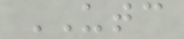UTC
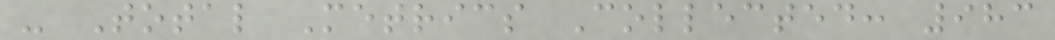- Total Metrics Collected: 983
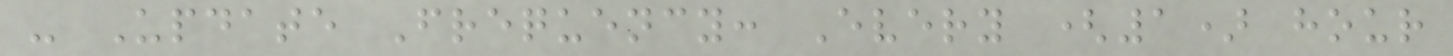- Update Frequency: Every (1) hour
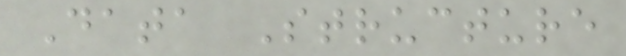Data Structure
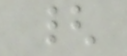{
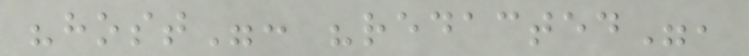"host": "redacted",
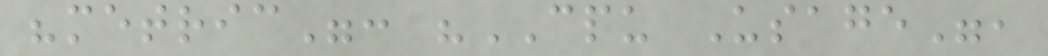"metric": "CPU Usage",
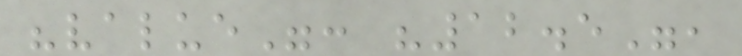"value": "12.5",
